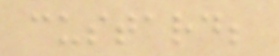custard;
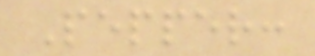Pepper:
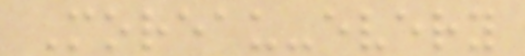Moreau-every
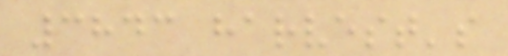3843 harvest's
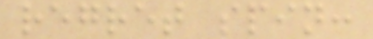regret spin:
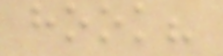hook?
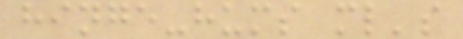hinge-hums ml's
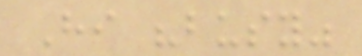Hi "busy"
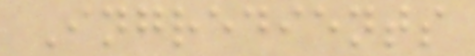Ingredients
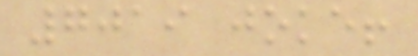7019 joke!
